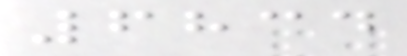6834
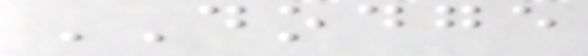DODGE
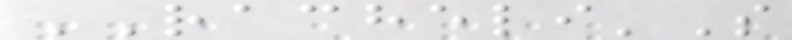RACHELI'S
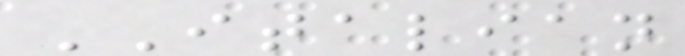ITALIAN
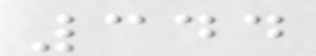344
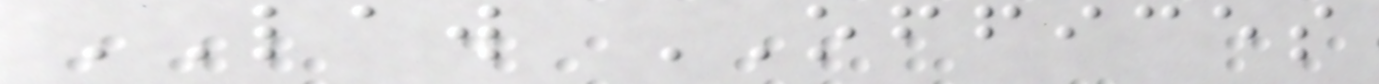LAW OFFICES
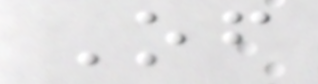Of
